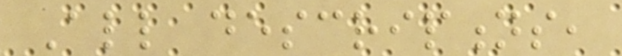All descriptions,
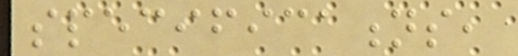specifications,
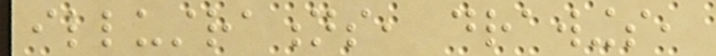illustrations, drawings,
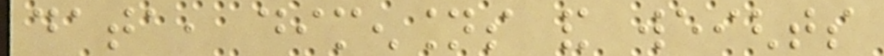data, dimensions and weights
